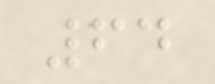64
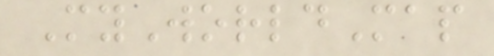MyWorldMap
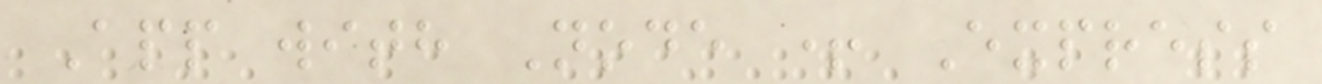App with Node + Express
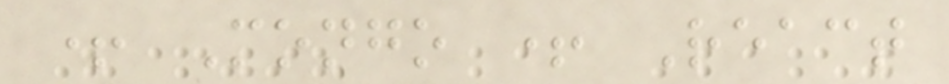+ Mongo + React
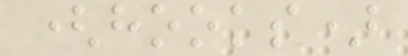(hooks)
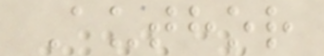Author
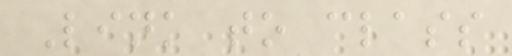Link to class
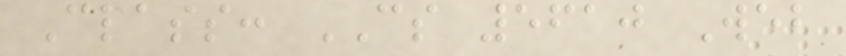Class: CS 5610 Web
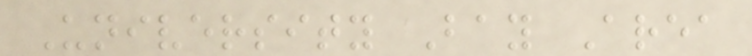University Bay Area
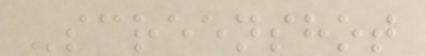Screenshot
